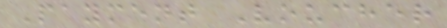Payment Voucher
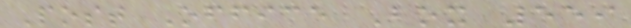Post Office Box 559
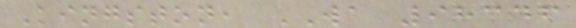Kingston, WA 98346
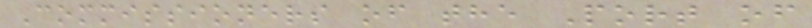Commissioners of the Port of
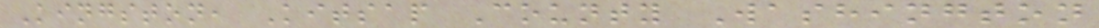Kingston, Kitsap County Washington
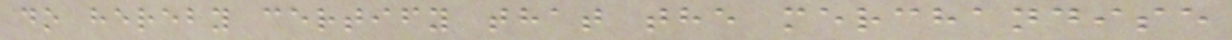do hereby certify that the merchandise
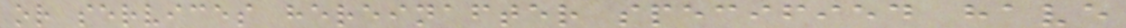or services hereinafter specified have
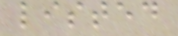listed
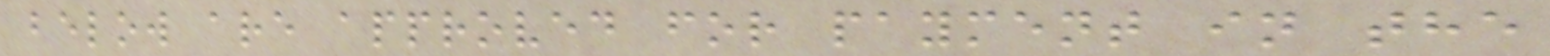below are approved for payment in the
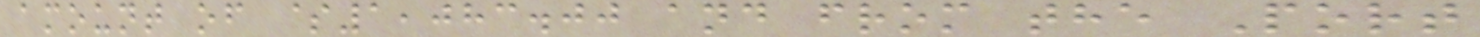amount of $1,083.00 and from the Port
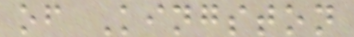of Kingston
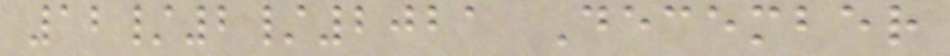12/2/2021 December
